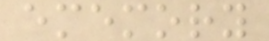ememory
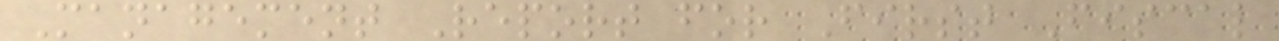Management Report for First Fiscal
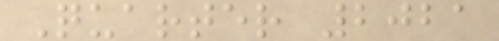Quarter 2021
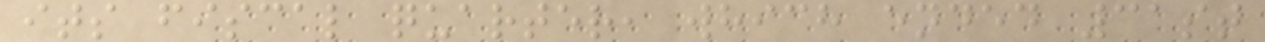its fiscal quarter, which ended 31st
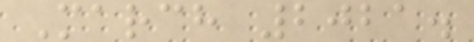March 2021.
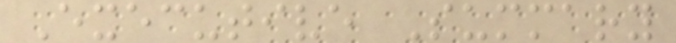Executive Summary
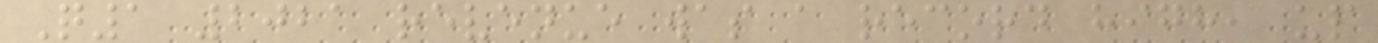Q1 2021 revenue was a record high, up
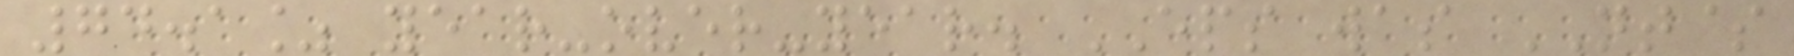74.1% year-over-year. EPS was NT$
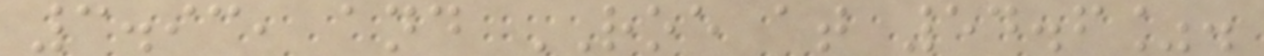3.93, and ROE at 54.6%.
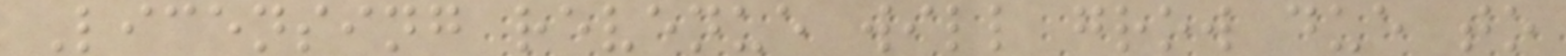Licensing revenue will grow due to
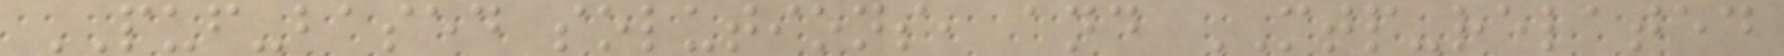PUF-based solutions, and MTP-related
